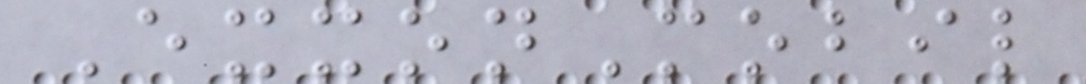ExxonMobil
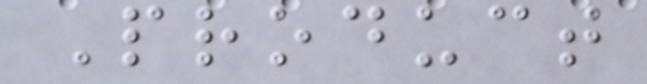Product
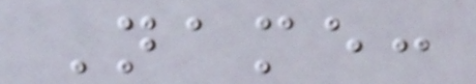Name:
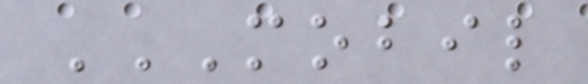MOBIL
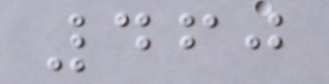460
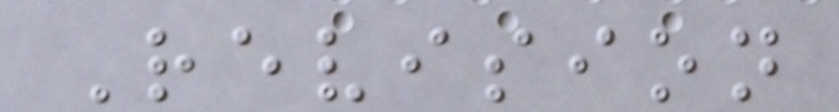Revision
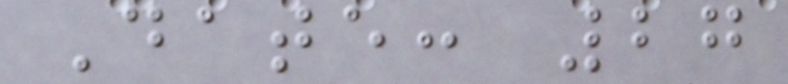Date: 27
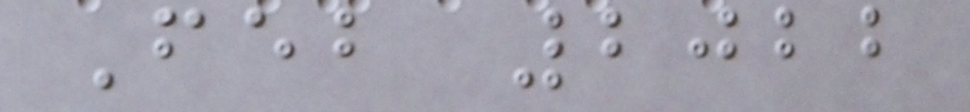Feb 2022
